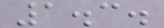1.3.
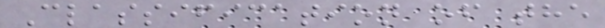Classification of the
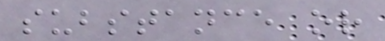substance or
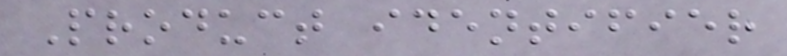Product identifier
